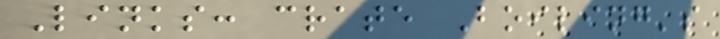Links: crate Boiling's
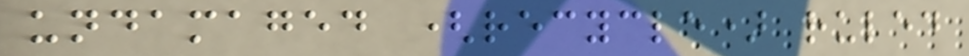undamaged (recycle) ruled
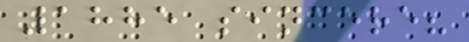1885 sincere?
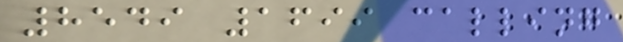8549 1699 calling
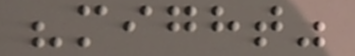"might"
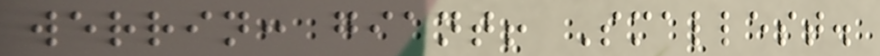werrin: giant! Smallest.
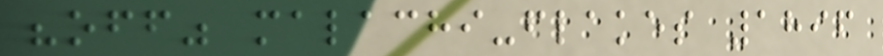"off" malachi-flakes 1896
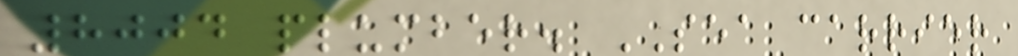8004 plumber. SEA carrier
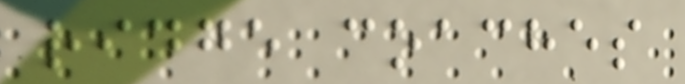ridge coaches
